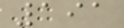191
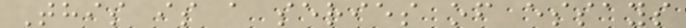This is a series of essays
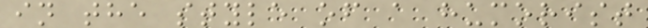in the style of a humorist
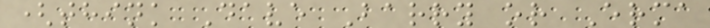(think Dave Barry or Erma
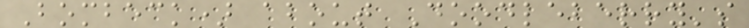Bombeck) about Doodleberry's
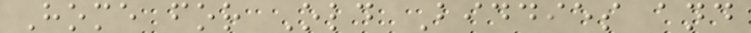Home for Old Biddies and
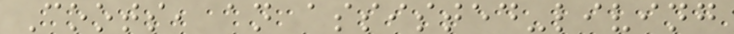Coots, an assisted-living
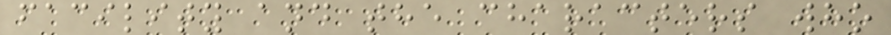facility and the characters who
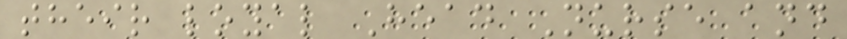their loyal Head Nurse and
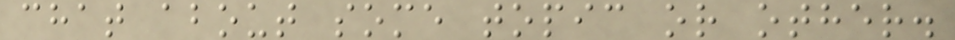chat about some topic or other.
